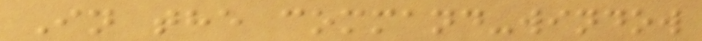In the command-window
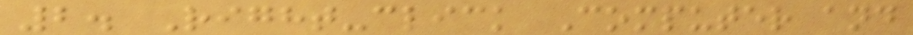2. Right-click Computer and
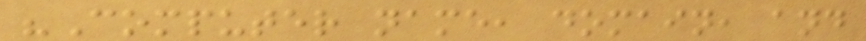"Computer name, domain, and
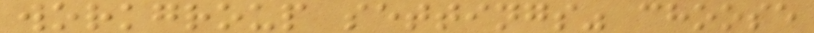workgroup settings" choose
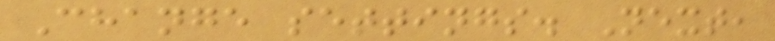Change settings. Next,
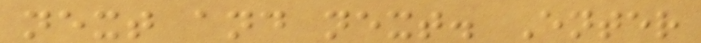next and next. Enter
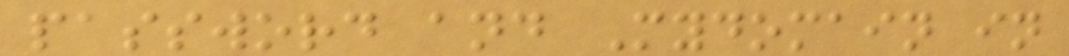password and Mydomain in
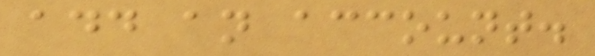add an account.
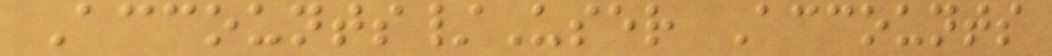Accounts/User Accounts
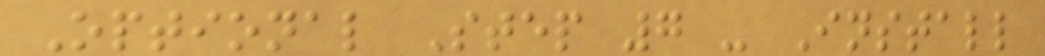Optional Step 7 - Install
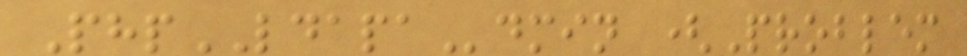PhpLDAPAdmin (Problem
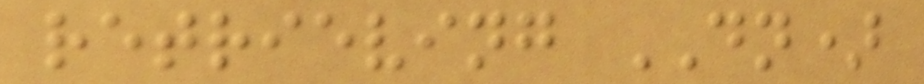retrieving DN)
